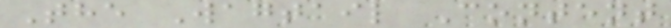The Wagtail Content
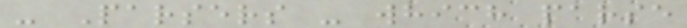- Parsers - which parse
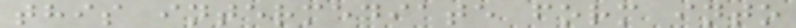this intermediate form into
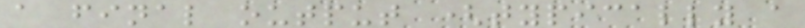a final output (typically a
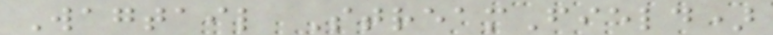Wagtail StreamField)
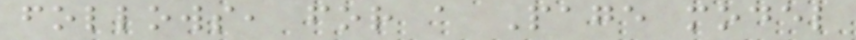follows, for a Page model
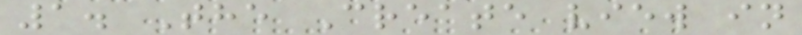1. The Create view in
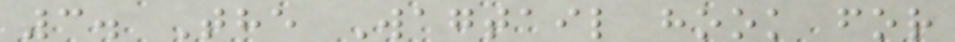3. The Wagtail hook for
